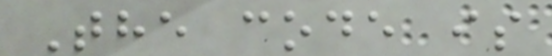The code is
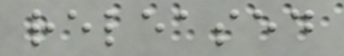released
